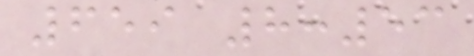659 8:53
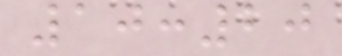10:20
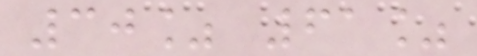30% 61%
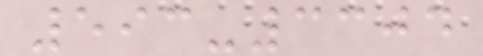593-3304
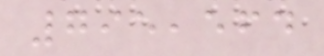795,564
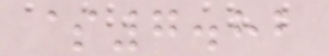$7.82
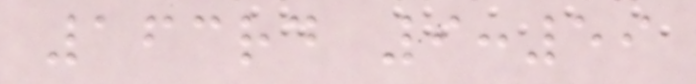163rd 9:59
